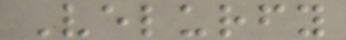Velurfy
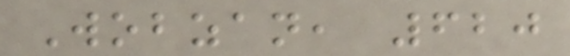Wobzan, 620
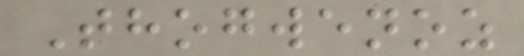Thogwenoz
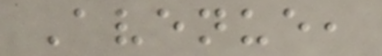Avenue,
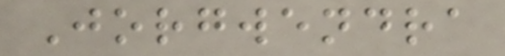Jorgwendra
